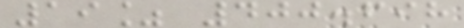19% 400.698
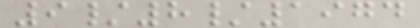9/8/1974
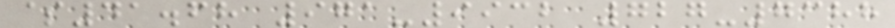$41.68 971-9932 727-7388
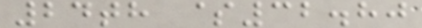24th $32.80
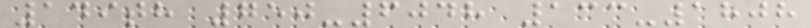149th 750-6048 133-1808
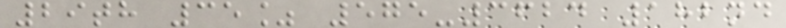29th 35% 575-3624 182nd
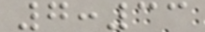7:33
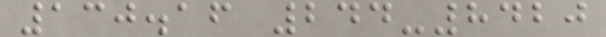130.16 244-8420
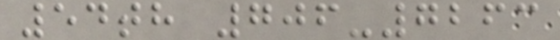54th 706-7263
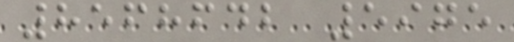8568642 5975
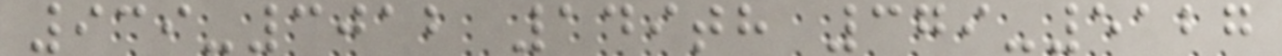939-3012 149th 379-5127
